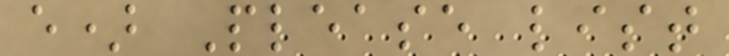e) Please list
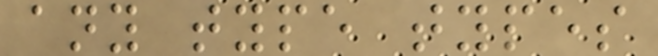any type types
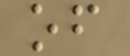of
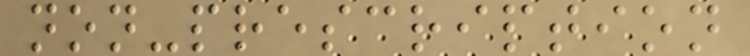non-prescription
